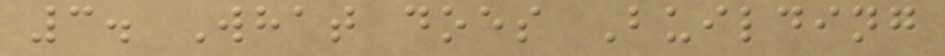3. What does Building
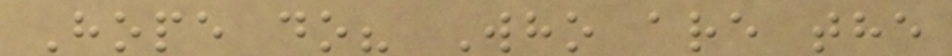Hope do? Who are the
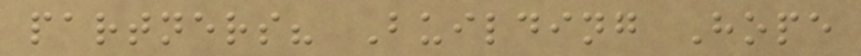partners? Building Hope
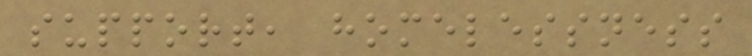support, homelessness
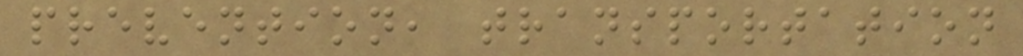prevention, transportation
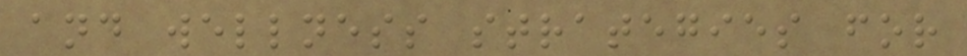and wellness strategies for
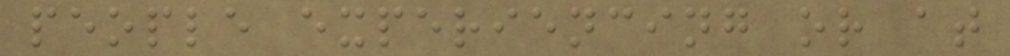people experiencing or at
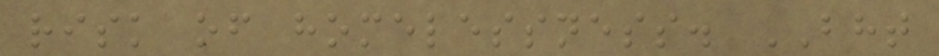risk of homelessness. BHT
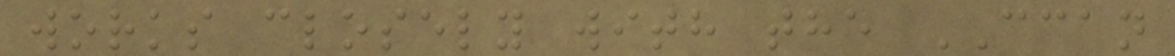works closely with the CCAN
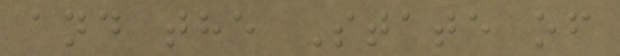and the State of
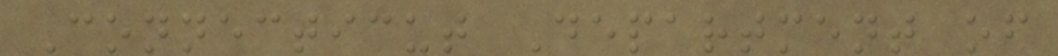Connecticut Department of
